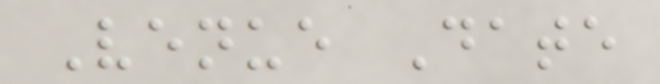Venue Date
